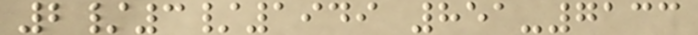2/3/1949 851-7133
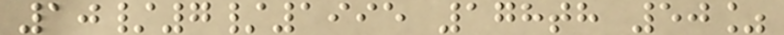10/7/1995 178th 50%
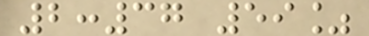2:37 59%
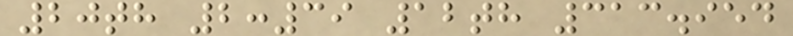20th 2:39 12th 313.954
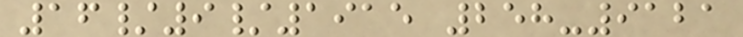16/9/1915 258-9121
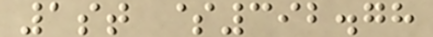1st $392.78
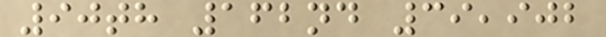90th 162nd 39,902
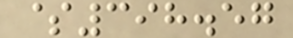$398.57
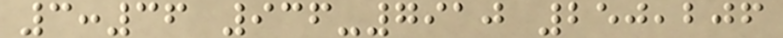3:36 936-7910 250,206
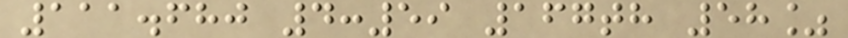111.680 4:59 167th 58%
